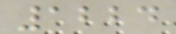1224
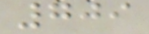709
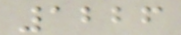1226
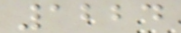1224
